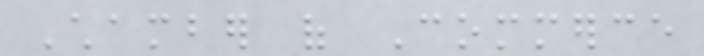Chamber of Commerce
